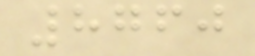8760
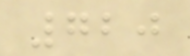720
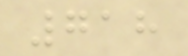718
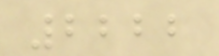2222
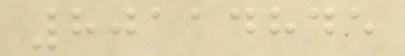80114845
